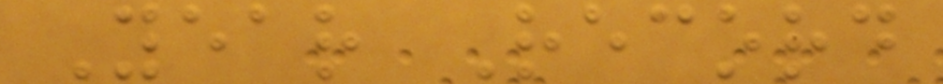Year Record
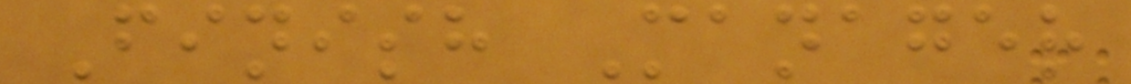Finish Manager
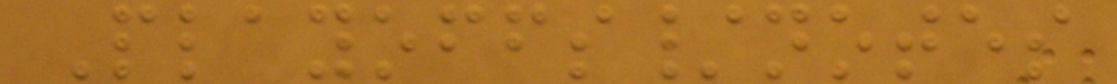Playoffs/notes
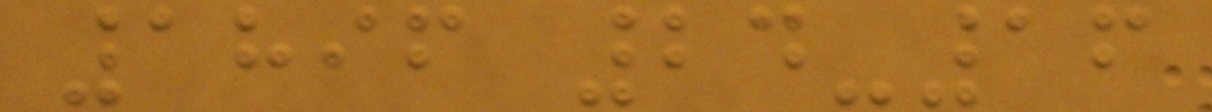1896 24-16
